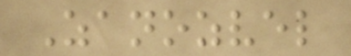Zanozvel
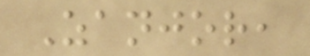Zanjor,
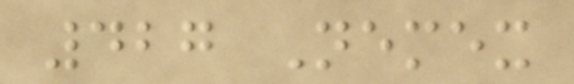427 Nemex
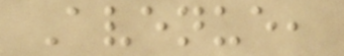Avenue,
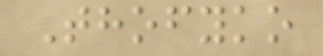Thofyko
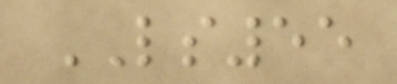LS55
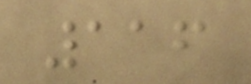116
